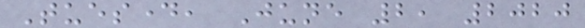Tuesday, June 2, 2020
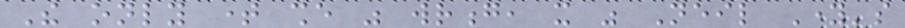The only time she was wrong, it was Neil Young's
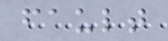fault
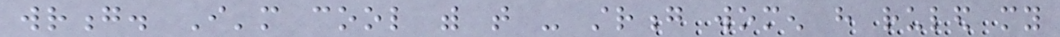wrong. I'm cool with that - strong women have ruled my
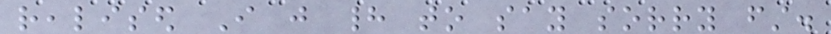realised I just had to say sorry first.
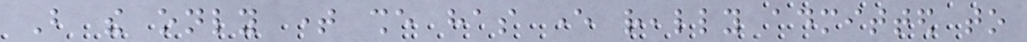But the only time she has ever really admitted to
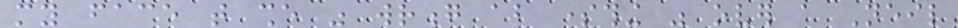my face that she was wrong about something was over a Neil
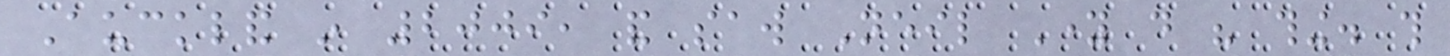Auckland in 2009, and saw Neil Young do his thing. this
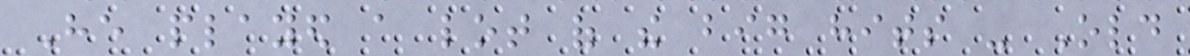He played a lot of the big hits - Old
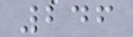246
